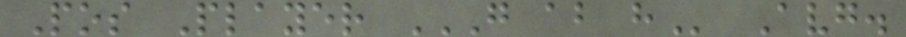Pos Player G AB H Avg.
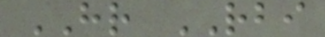HR RBI
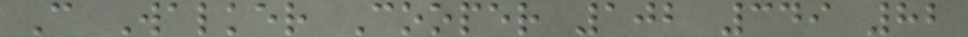C Walker Cooper 102 349 82
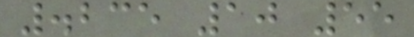.235 10 55
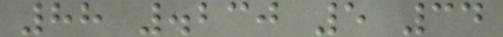88 .230 5 34
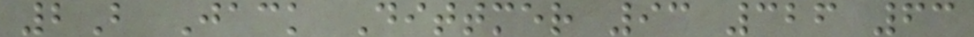2B Jack Dittmer 93 326 63
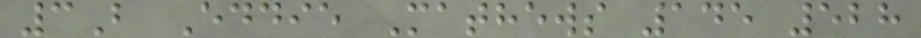3B Eddie Mathews 145 528
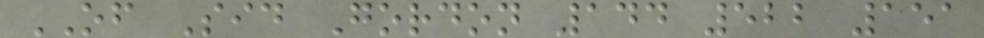OF Sid Gordon 144 522 151
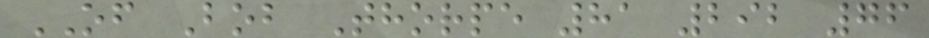OF Bob Thorpe 81 292 76
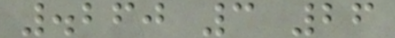.260 3 26
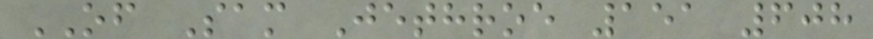OF Sam Jethroe 151 608
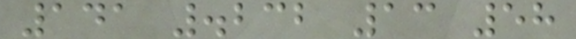141 .232 13 58
